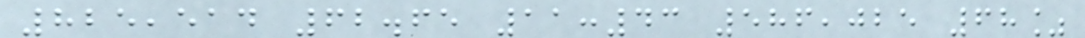825,514 62.65 11:43 586,025 68%
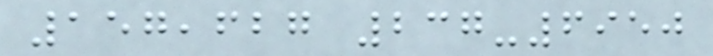157,627 237-6950
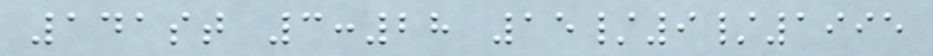141st 3:28 15/9/1995
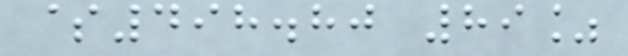$498.80 89%
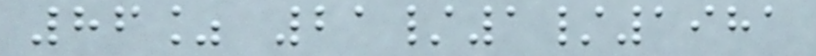86% 21/1/1981
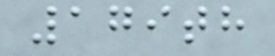179th
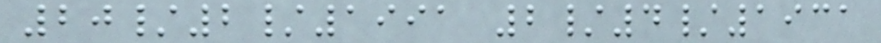20/2/1991 2/4/1931
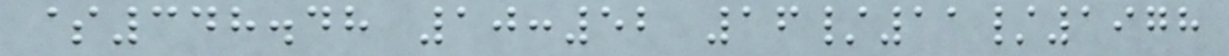$348.48 10:52 16/11/1978
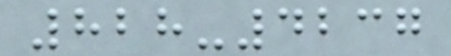828-4237
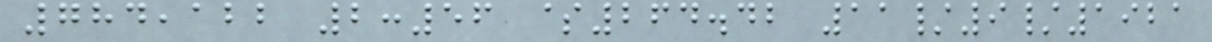784,122 2:56 $264.42 11/9/1921
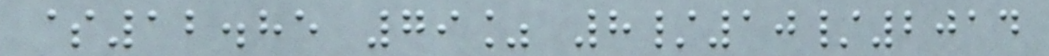$12.85 79% 8/10/2014
